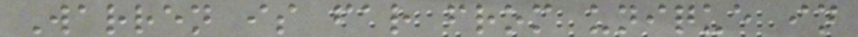Warren is far from unique in
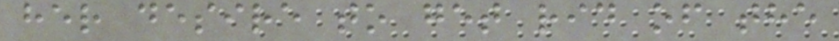her desire to get rid of the
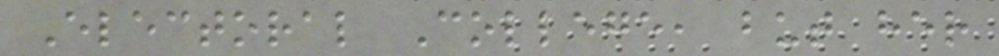Electoral College, but her
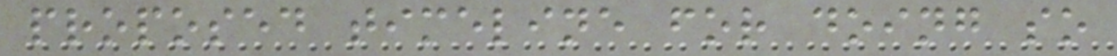proposed timeline for doing so
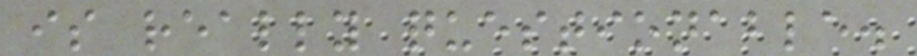is really questionable.
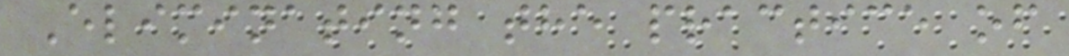Eliminating the practice of
